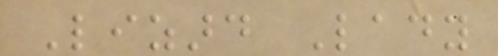Lizard Lady
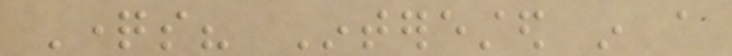Questions? Interested in a
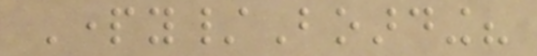Party/Boarding?
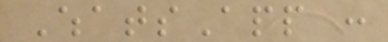WhatsApp :
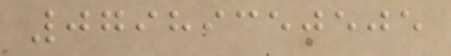07989350505
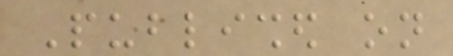Published on
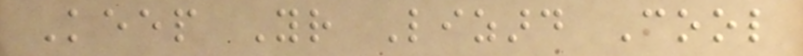Keep Your Lizard Cool
